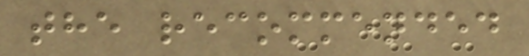the recommended
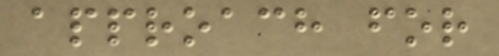approach for
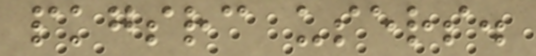pkgsrc users.
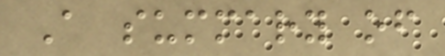A summary of
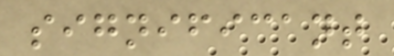significant
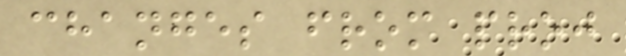changes from proj
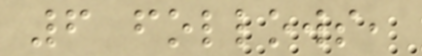6 follows,
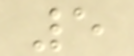5
